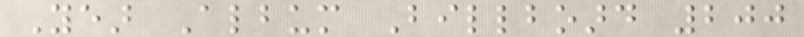Year Album Billboard 200
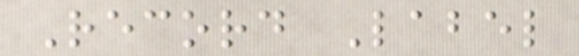Record Label
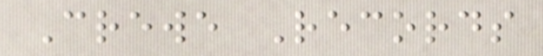Crewe Records
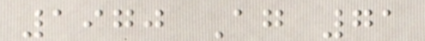1970 Again 71
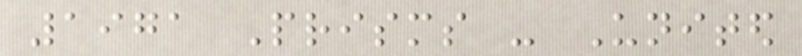1971 Prisms - United
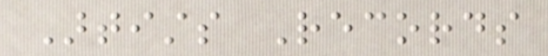Artists Records
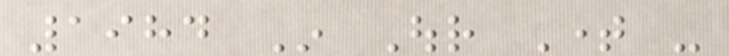1984 In Our Time -
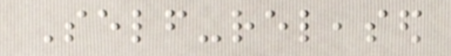Self-released
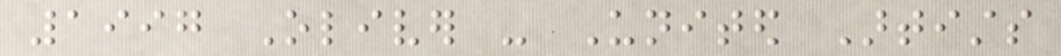1997 Oliver - United Artists
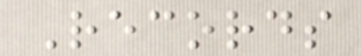Records
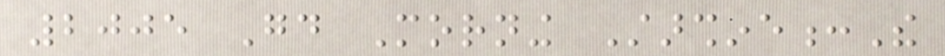2005 Good Morning Starshine:The
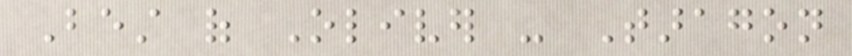Best of Oliver - Taragon
